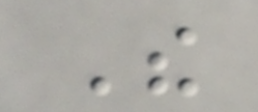The
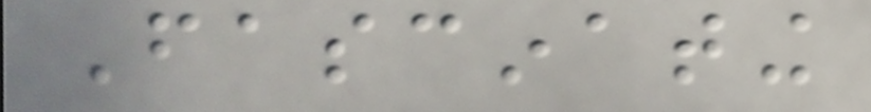Fascinating
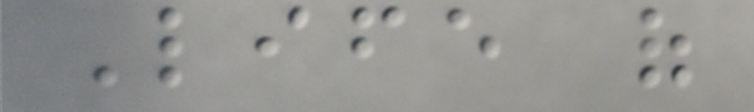Life of
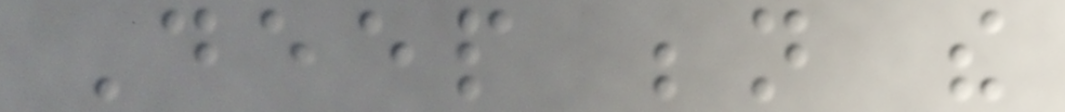Deep beneath the
